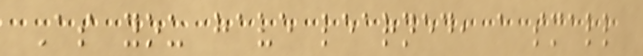As you have learned, a small
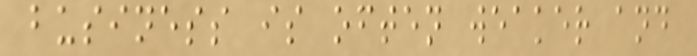business is often weaker and
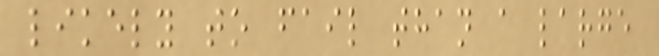likely to fail than a large
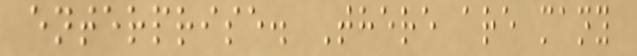enterprise. There are many
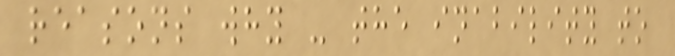reasons why - the inability to
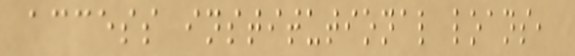access institutional loans,
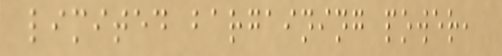limited bargaining power,
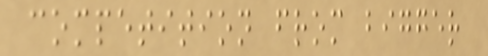competition from bigger
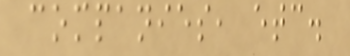companies, etc.
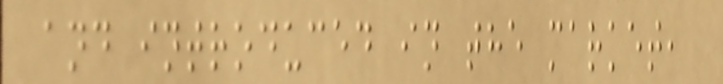and introduced in the market,
